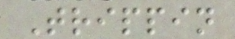Trippin
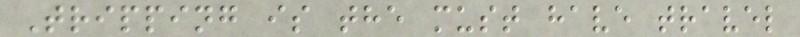Tripping is the must have travel
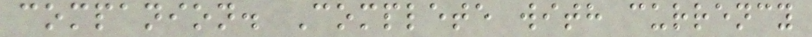companion. Complete with currency
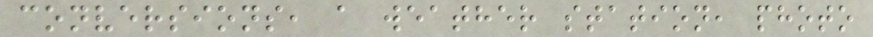conversions, a weather station, photo
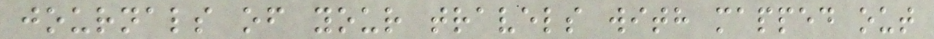journals of your travels with mapped out
